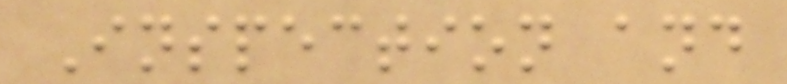Inspection and
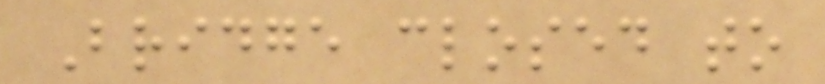Bridge closed to
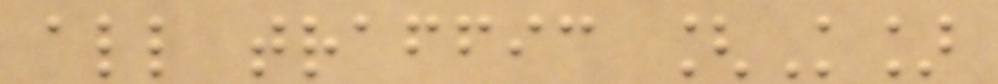all traffic [K]
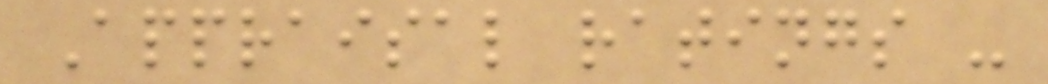Appraisal ratings -
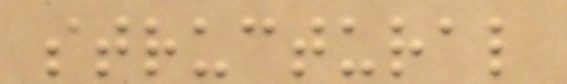structural
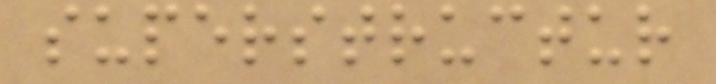superstructur
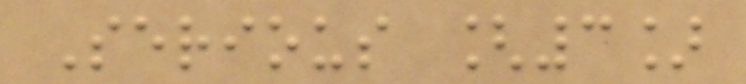Serious [3]
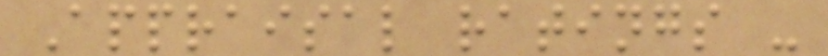Appraisal ratings -
